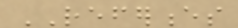REFERENCES
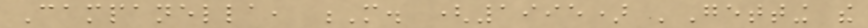Campanella, M. (1995) 'Getting the
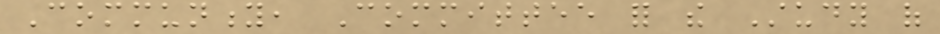Community, Committee for the Study of
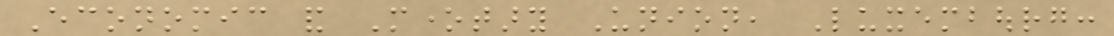Economic and Monetary Union, Luxembourg:
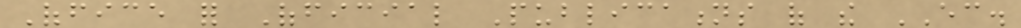Office for Official Publications of the EC.
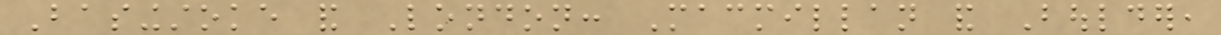Basingstoke and London: Macmillan and Boulder,
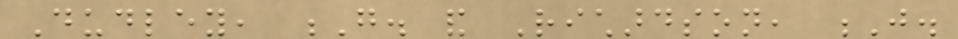Dudley, G. and Richardson, J.
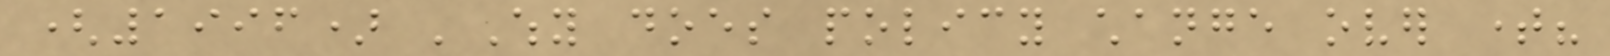(1996) 'Why does policy change over time?
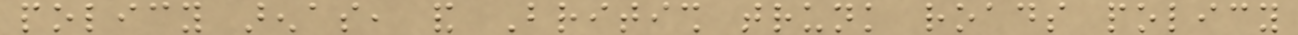policy arenas, and British trunk roads policy
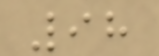98
